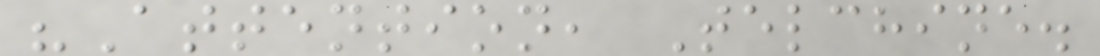"Attention, Telchine.
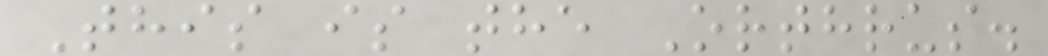This is the Orthrus.
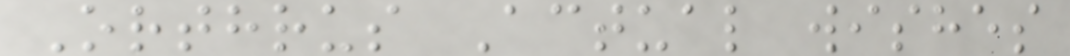Orthrus Actual wishes
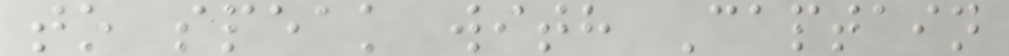to speak with Captain
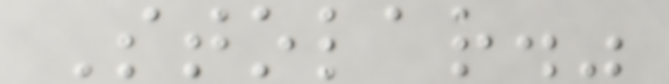Stolar."
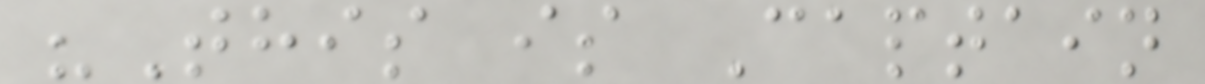"This is Captain
